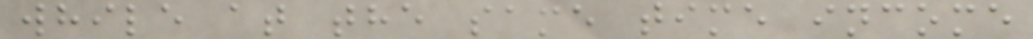while at the same time income
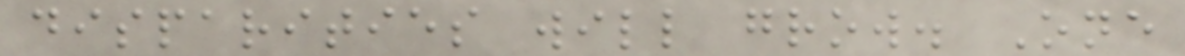disparities will grow. One
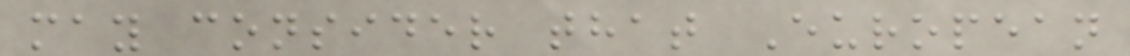may consider that European
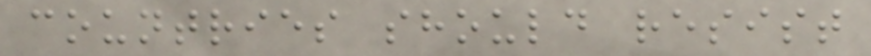countries should resist
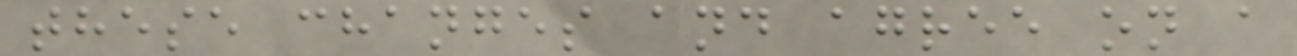these changes and agree on a
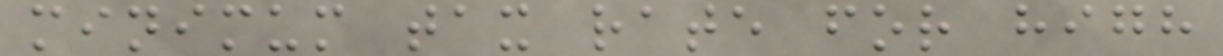minimum tax rate for high
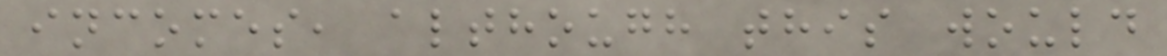incomes, although this would
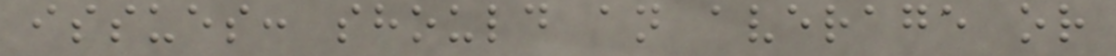issues: should an average or
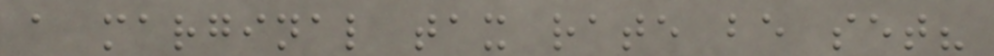a marginal tax rate be set?
